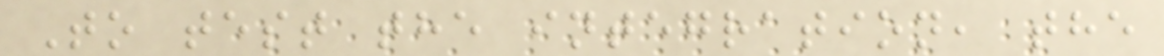To test the integration, the
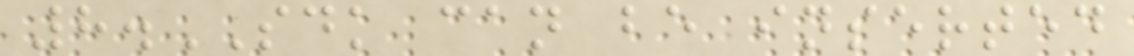8.SDK can be inserted
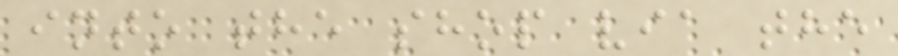into the shop via the
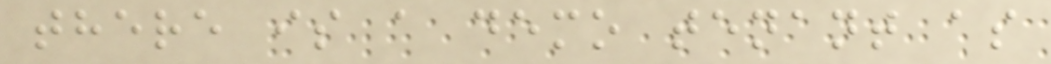there is a demo tenant as
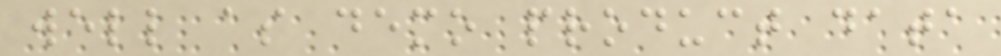well as demo product data
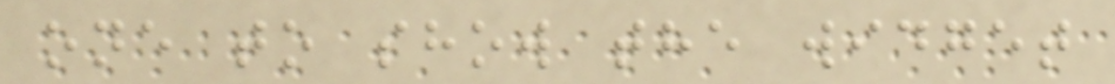one to show the widget
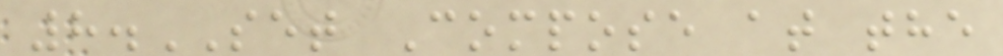8.SET Compose at the
